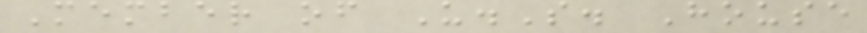Member of U.S. House
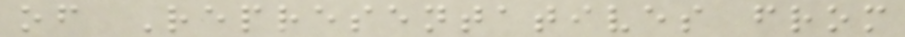of Representatives from
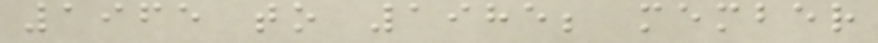1965 to 1985; member
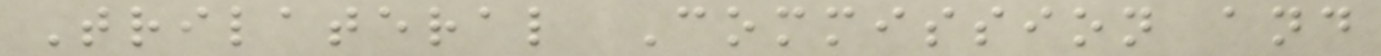Trilateral Commission and
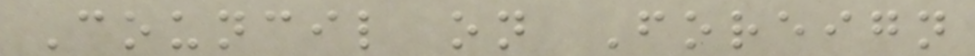Council on Foreign
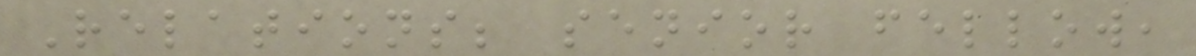Relations; senior fellow,
